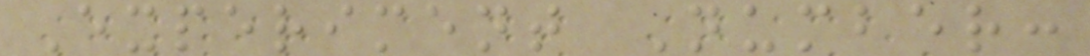Experiment Number:
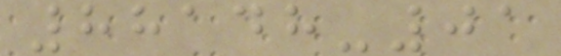88148-01
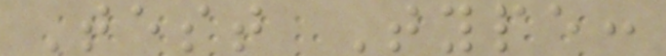Test Type:
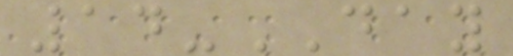14-DAY
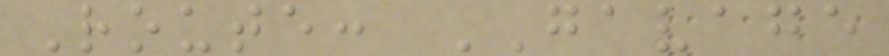Route: GAVAGE
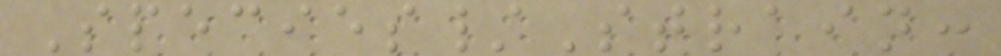Species/Strain:
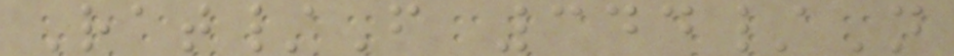Rat/F 344/N
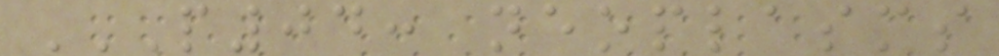P04: NEOPLASMS
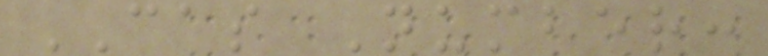CAS Number:
